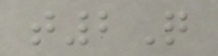t2Q
